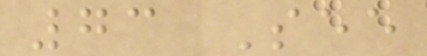73 See
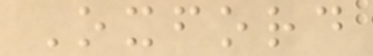Oxford
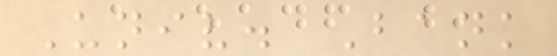Univ. Bank
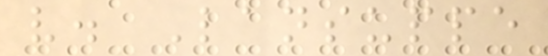v. Lansuppe
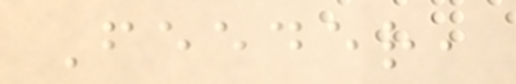Feeder,
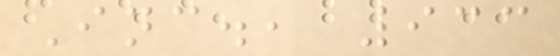Inc., 933
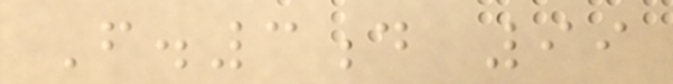F.3d 99
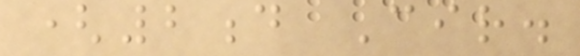(2d Cir.
